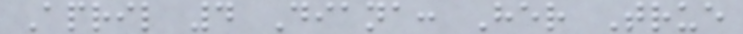April 4 Diana: Her True
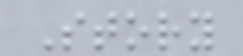Story
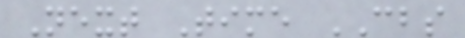Next Time CBS
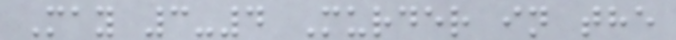May 3-4 Murder in the
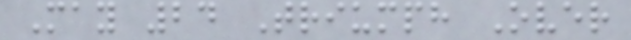May 24 Triumph Over
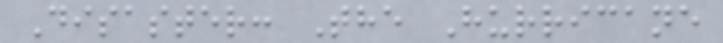Disaster: The Hurricane
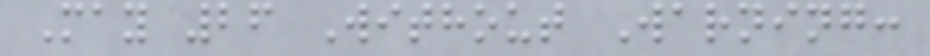May 26 Without Warning:
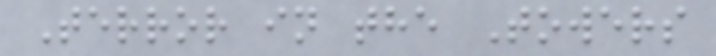Terror in the Towers
